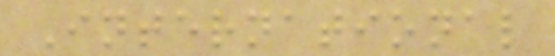International
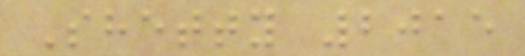Shetty 2015
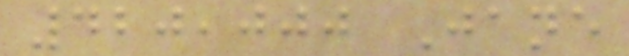420,000 Jane
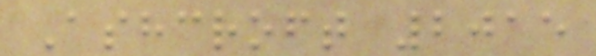Ashcroft 2015
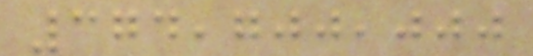374,700,000
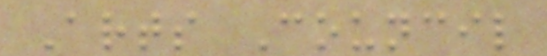Arts Council
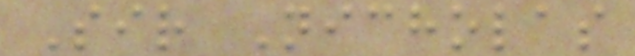Sir Nicholas
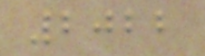2022
